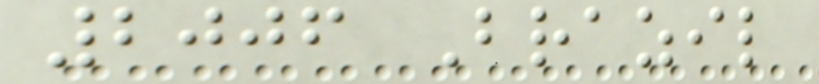2006 Brazil
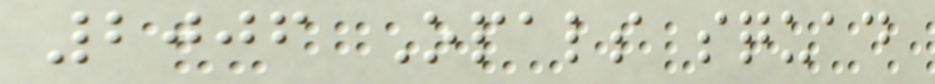2006 Opals squad
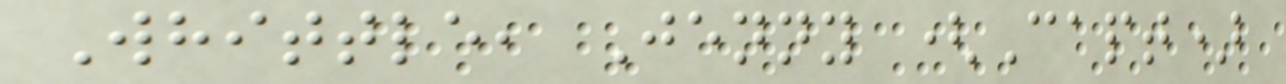Whittle, Jenny (Capt)
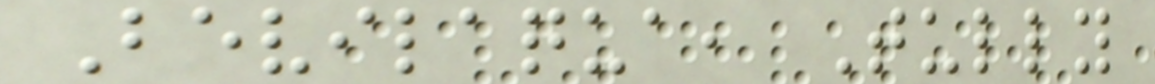Bevilaqua, Tully
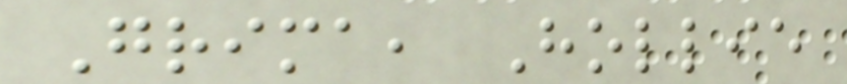Grima, Hollie
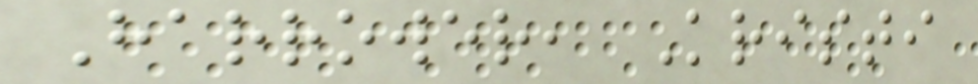Harrower, Kristi
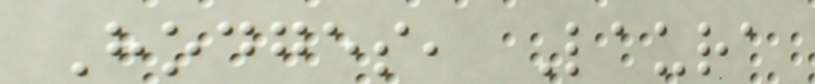Hodges, Laura
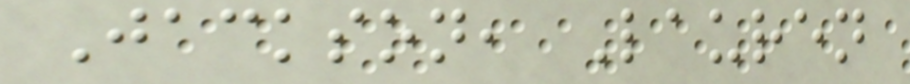Jackson, Lauren
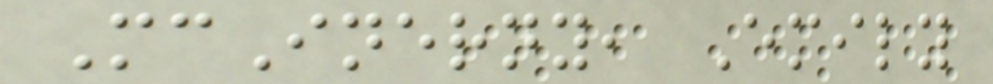McInerny, Emily
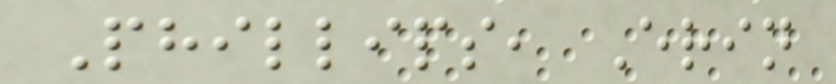Phillips, Erin
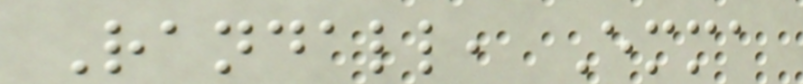Randall, Emma
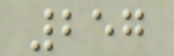257
